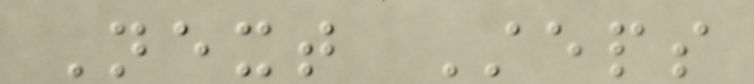Next Steps
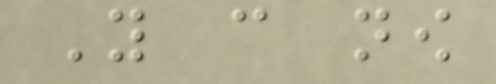You can now
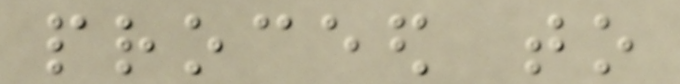proceed to
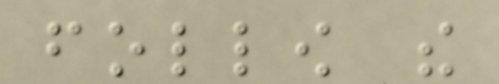follow the
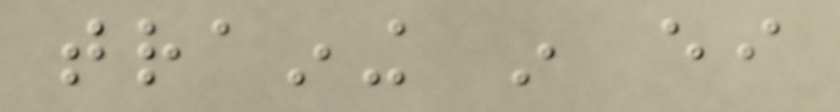training in either
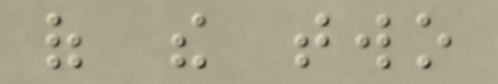of the two
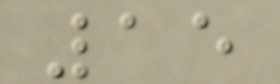15
